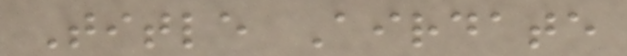Title Airdate
